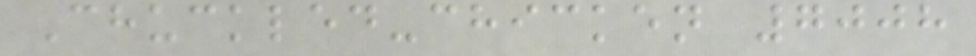Chuckled-chicken 7008
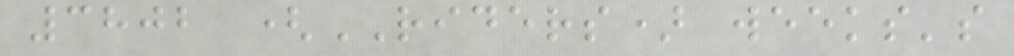3802 (RIDERS) weeks's
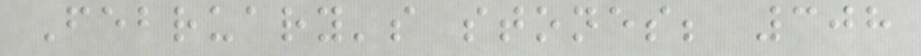February's stones; 308
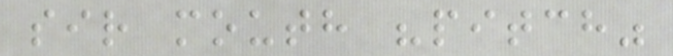sir mouth "pitch"
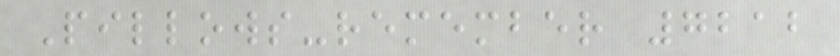Pillows-remember 7212
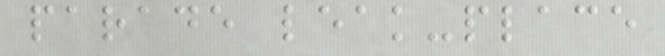parade leak-place
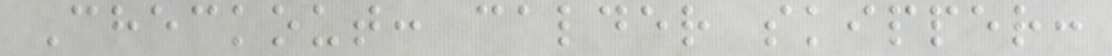Checkout: calder skipper:
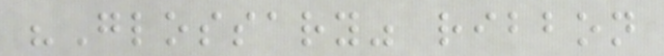"Glossary" ribbon
